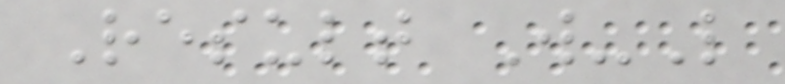Result W-L
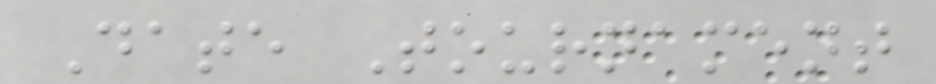Date Tournament
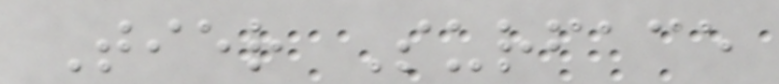Tier Surface
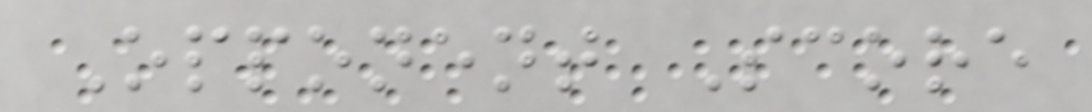Opponent Score
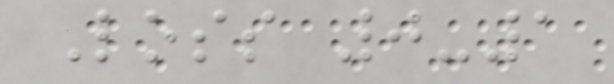Loss 0-1
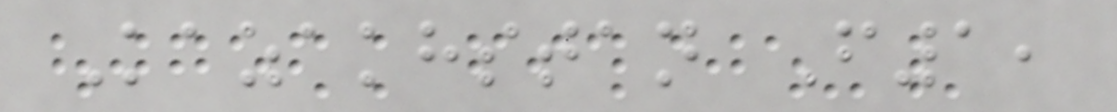Kazakhstan F1,
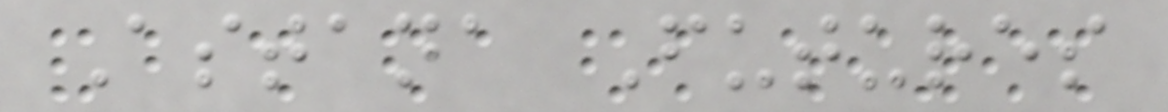Astana Futures
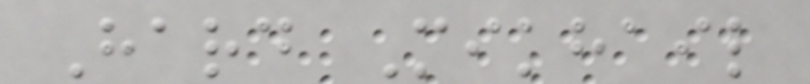Hard Mikhail
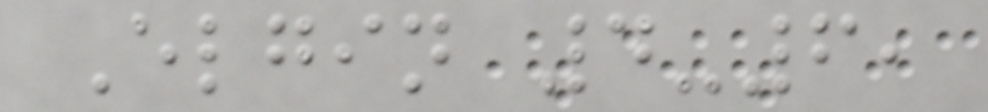Elgin 4-6,
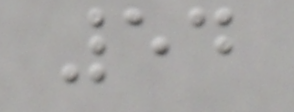54
